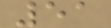51
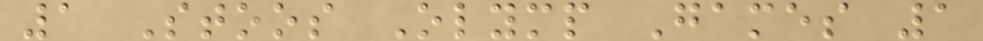1 Stoos Olymp Games 1
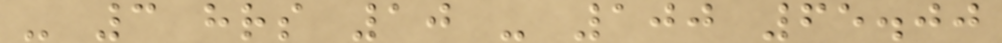- 3 hrs 10 - 100 65.00
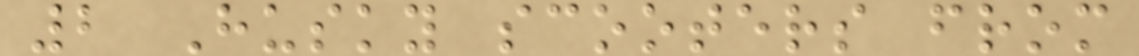2 Husky scooters from
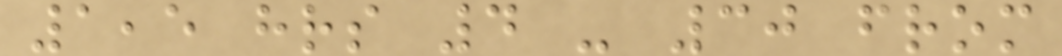1,5 hrs 4 - 30 from
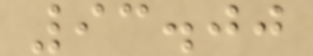93.00
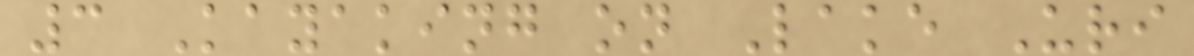3 Kayaking on Lake Uri
